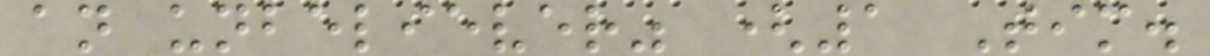an unbeliever" (1 Tim.
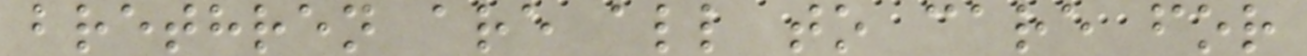brethren are all to care for
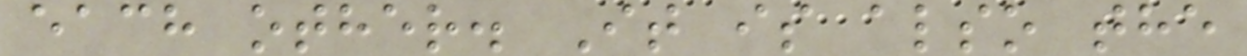each other. It is also the
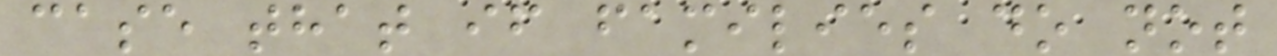case that if families do not
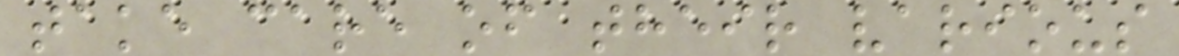take care of their various
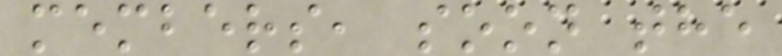members, soon the
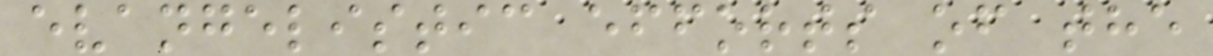evangelistic efforts of the
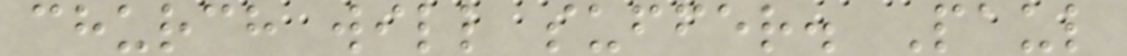church will suffer. Paul
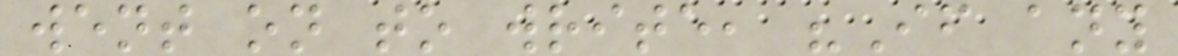went on to write, "If any
